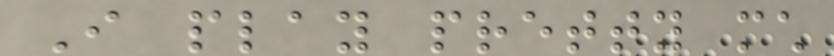I play pretty much
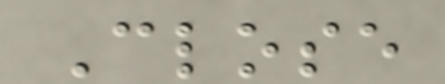Close
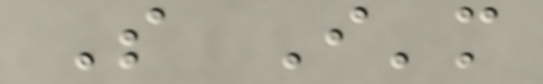So I'm
